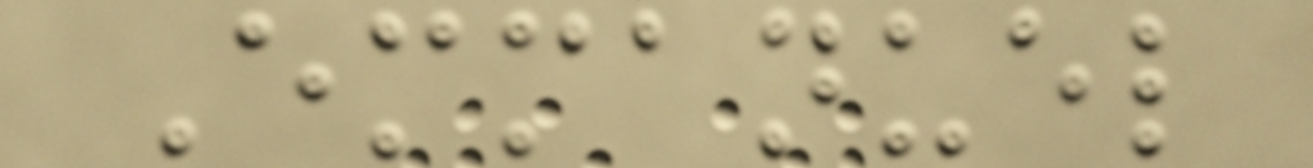Emmanuel
